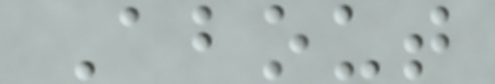About
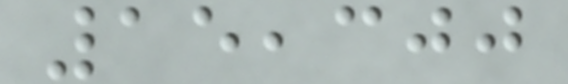15,300
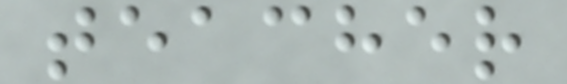teacher
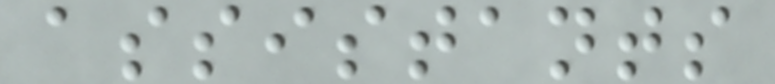assistants
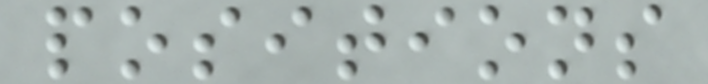positions
